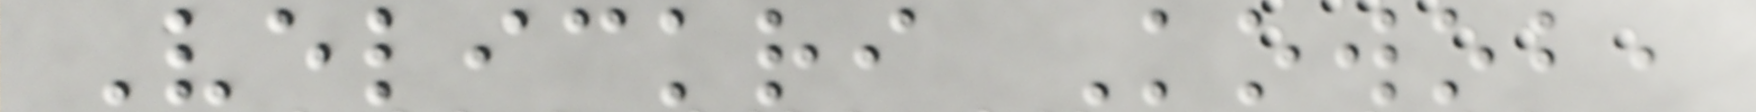Velickri Kowob,
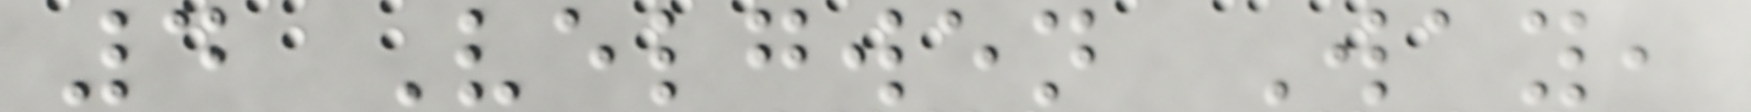4 Velgwen Way,
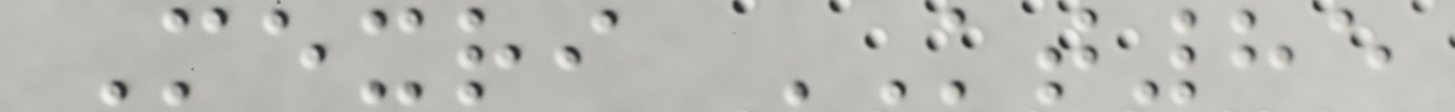Mexri KT85
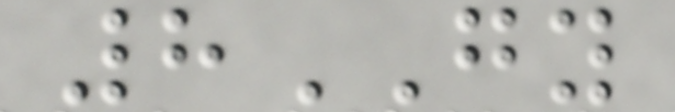8GY
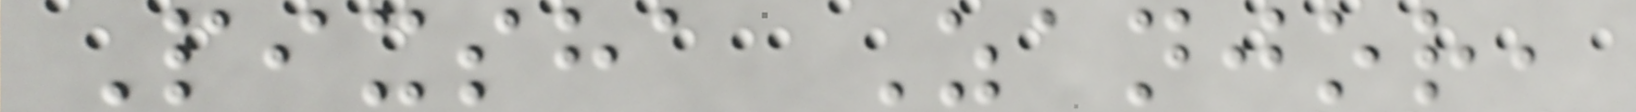Pixsha Zanjor,
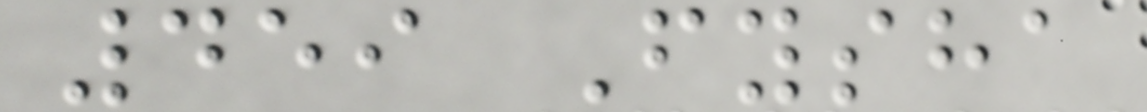459 Fysha
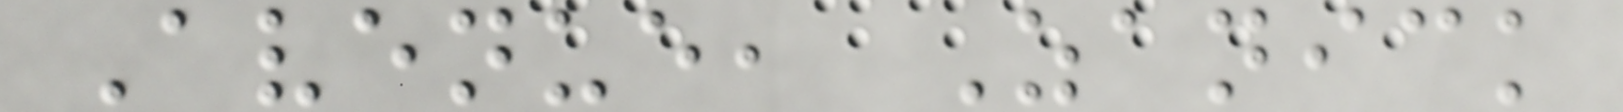Avenue, Zanick
